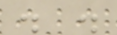. .
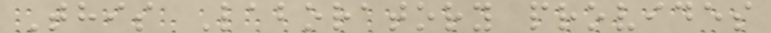This Laboratory provides
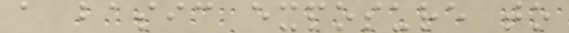a basic exposure to
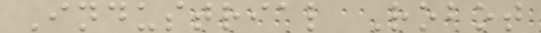Industrial Robot
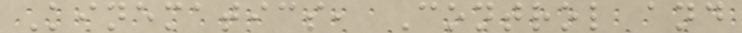Kinematics, Control and
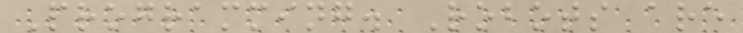Programming. Robots are
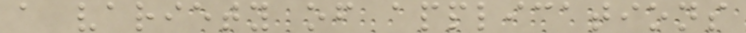a variety of applications
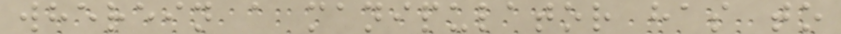wherein a manipulator has to
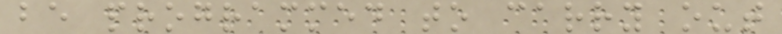be programmed to carry out
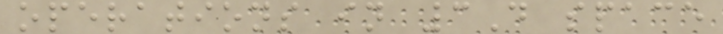operations in 3D space
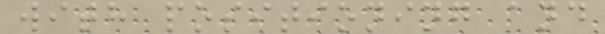with positioning and
